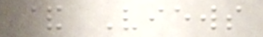& Views
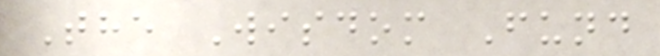The Wisdom Fund
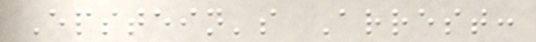Epstein's Arrest:
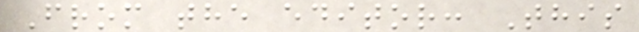From the editor: This
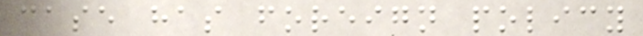case has foreign policy
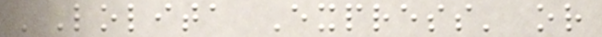'Lolita Express' or
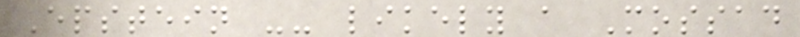Epstein -- likely a Mossad
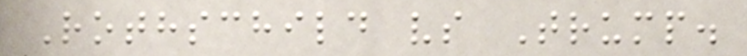Rothschild vs Trump.
